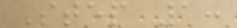Step 1:
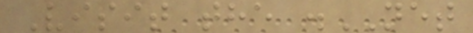Visit the .NET
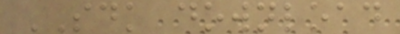SDK download
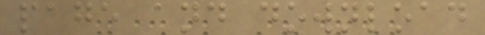page and download
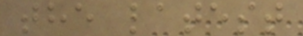the latest
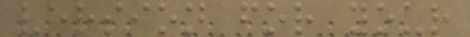version for your
